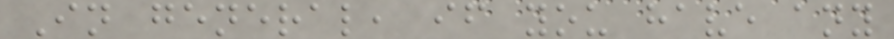In general, if you have any
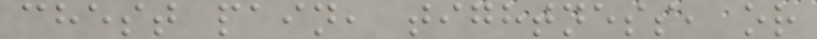chest pain, tightness, or
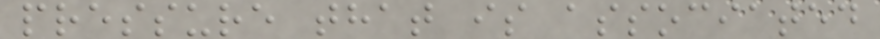pressure that is associated
